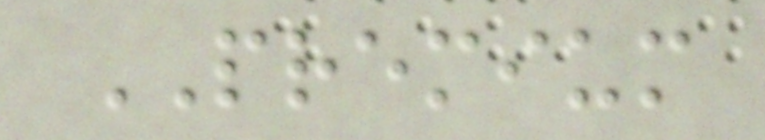PREMIUM
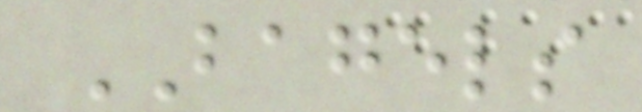BAGELS
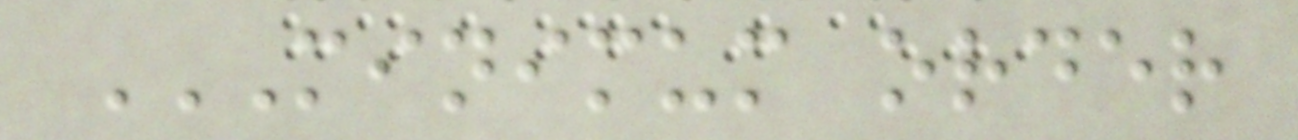MINIMUM ORDER
